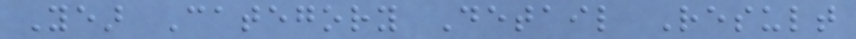Year Category Detail Result
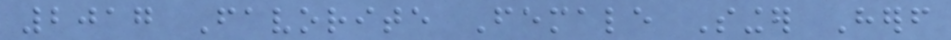2017 Favorite Female Singer Herself
